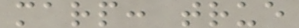marp: true
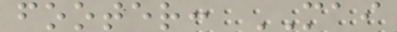footer: MAI
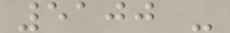5100 -
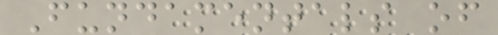Fundamentals of
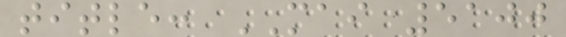title: MAI 5100
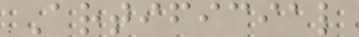Artificial
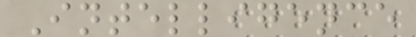Intelligence
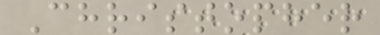Christopher
